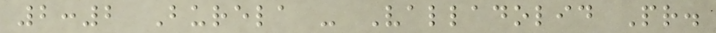2:2 Burela - Valladolid Pr.
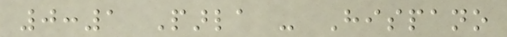0:1 Parla - Hispano
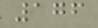176
